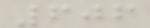606
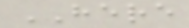HERE
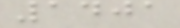1401
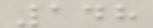148
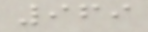969
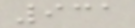931
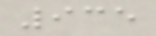935
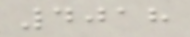4018
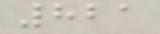821
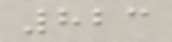823
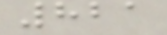821
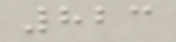823
